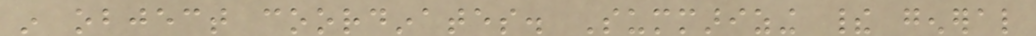in object coordinates. Summarizing their general
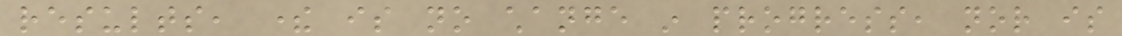results, there is no change in progress, nor is
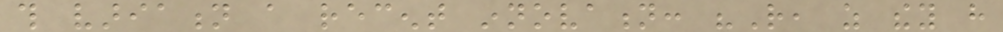this variation a recent innovation: "Rather, as they have
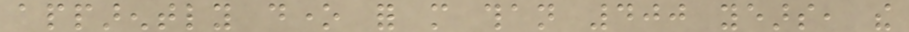apparently done for more than 400 years, the
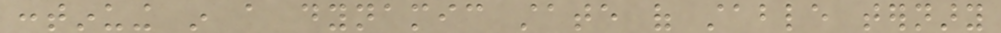continuing in a dynamic state of stable ternary
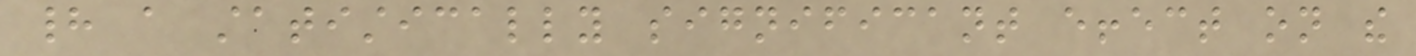had a statistically significant effect on the
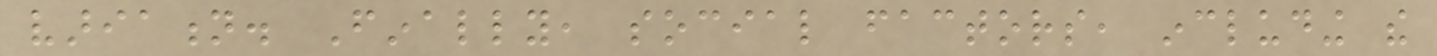variation. Finally, social factors, including the
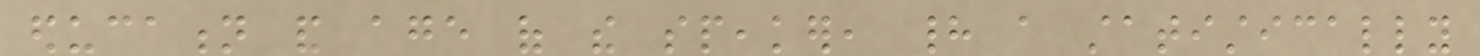education and age of the speaker, had a statistically
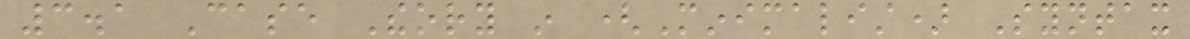3.1 Case Theory in (Minimalist) Syntax
